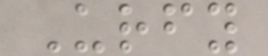Urfy
